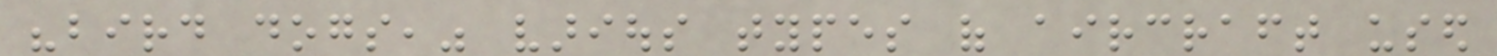"bird dogs," various types of aircraft used
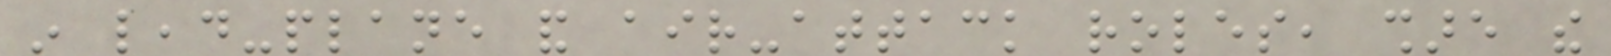in lead-plane and air-attack roles, share the
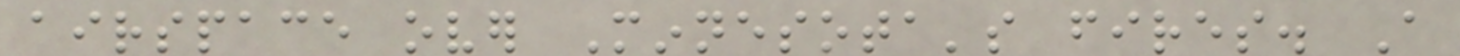airspace over Minnesota's fires. A
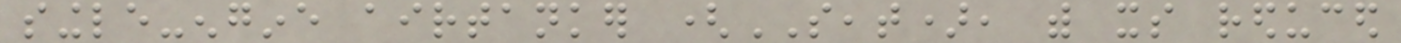single-engine airtanker (SEAT), with its reduced
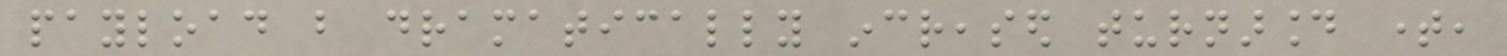payload but dramatically increased turnaround time,
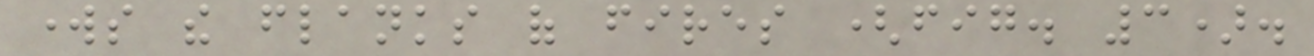works the flanks of fires (fig. 3).
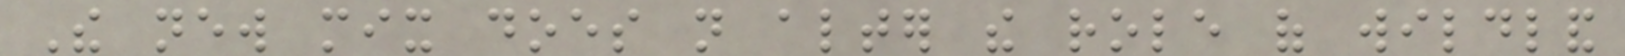The new mix does not alter the role of wildland
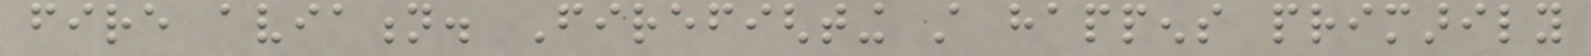fire aviation. Firefighting still happens primarily
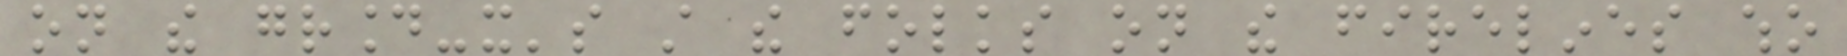on the ground-it's still the folks on the firelines who
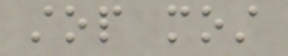stop most
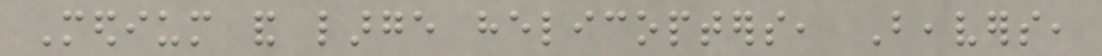Medium and large helicopters, Beavers,
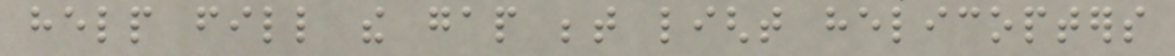help fill the gap between light helicopters
